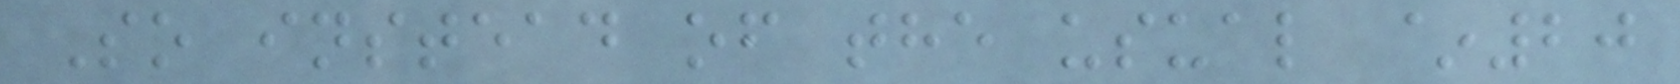So instead of the usual ~20
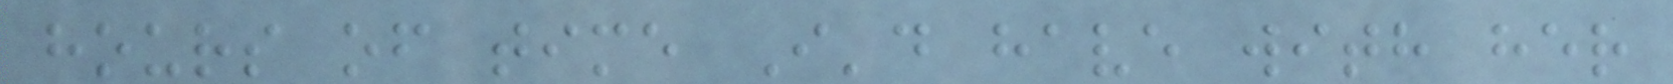hours of time I'd have with her
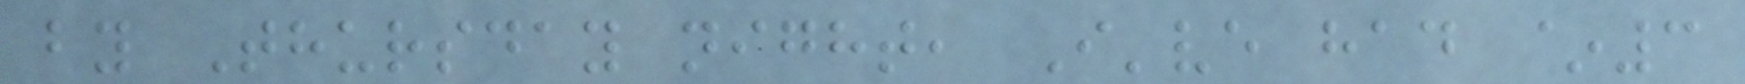by Thursday night, I've had ~3
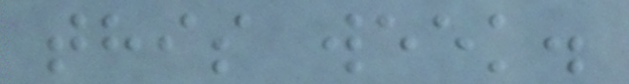this week.
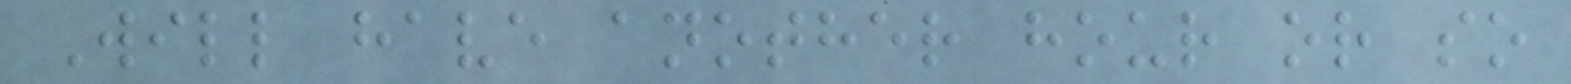Will have another hour or so
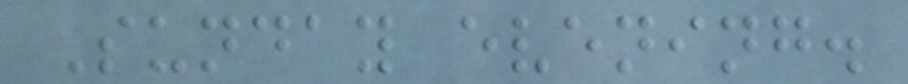Sunday evening.
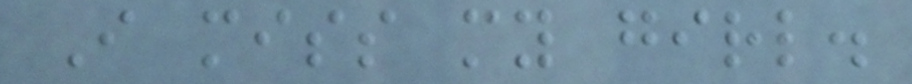I miss my girl.
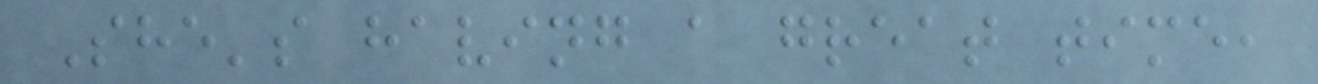She's having a great time,
